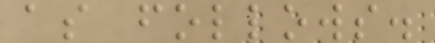as follows.
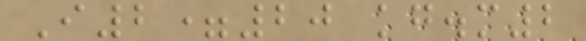I2=20 kg.m2
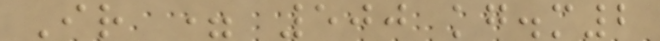Ir = 500 kg.m2
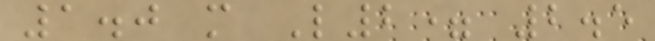1.0 m L2= 2.5
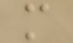m
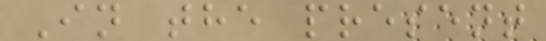In the present
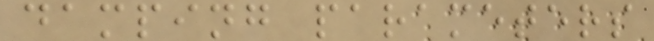damping parameters
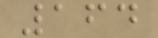164
